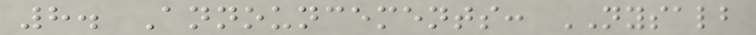8. Announcements: NYSALB
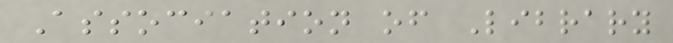Association of Library
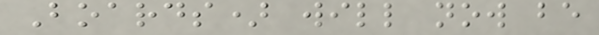Boards) will now be
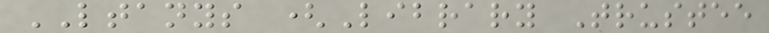LTANYS (Library Trustee
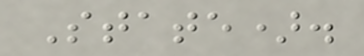State).
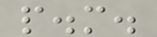p.m.
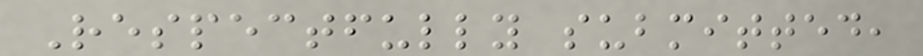Respectfully submitted,
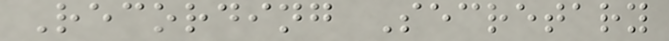Recording Secretary
